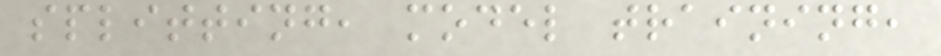splitting, model training,
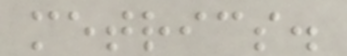metrics.
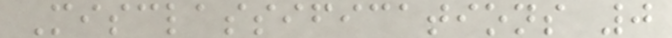Misclassifications 0
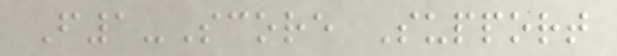F1-Score Support
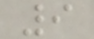9
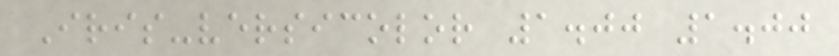Iris-versicolor 1.00 1.00
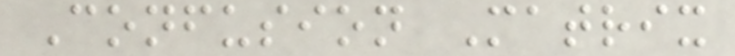Confusion Matrix
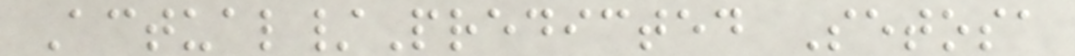Actual/Predicted Setosa
